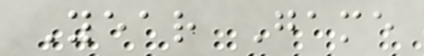Year Game
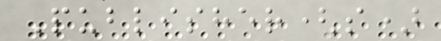Publisher(s)
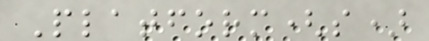Platform(s)
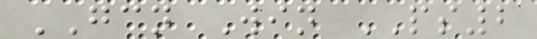GCN Win PS2
